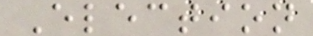Election
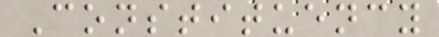Constituency
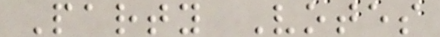Party Votes
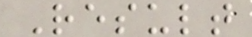Result
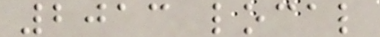2013 local
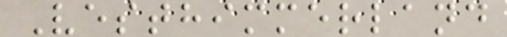Vesthimmerland
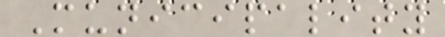Municipality
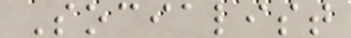Socialist
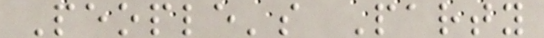People's Party
